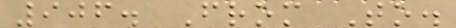906. From To.
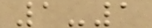1-1
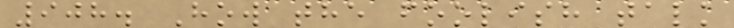908. How the foolish talk
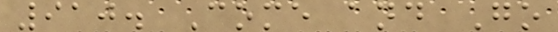910. Come and Go
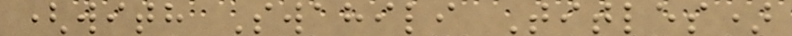(with Swahili Titles)
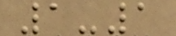1-1
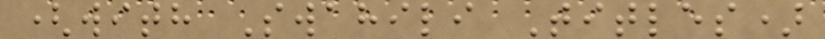(with Swahili Titles)
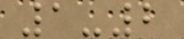1-2
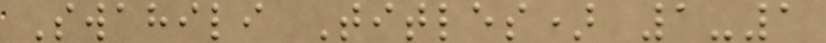Swahili Titles) 1-1
